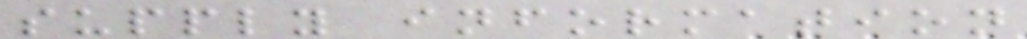supply information
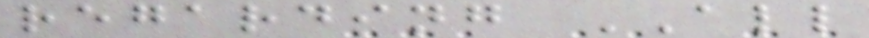regarding ALL
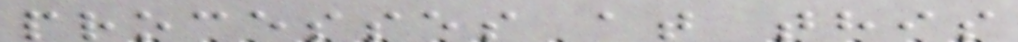processes at this
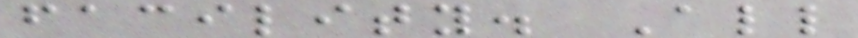facility. All
